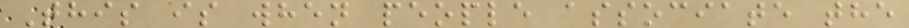This is when people associate the
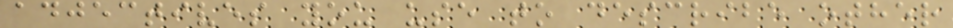adjectives you use to describe other
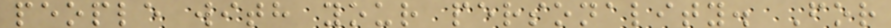people with your personality. For
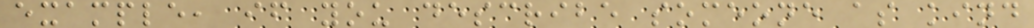example, if you describe someone as kind
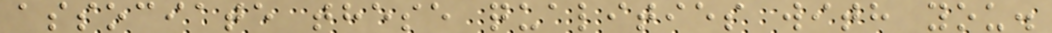associate these qualities with you.
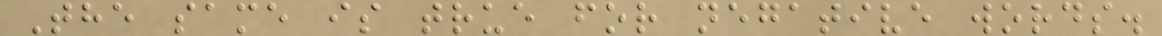The same is true for negative words.
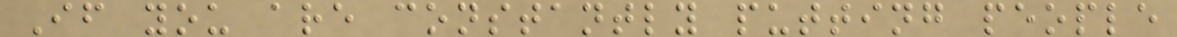If you are constantly putting people
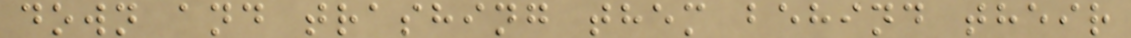down and trashing them behind their
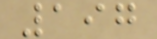197
